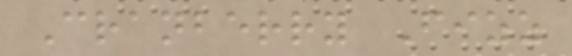Cranberry Fizz
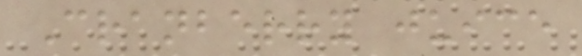Cranberry juice
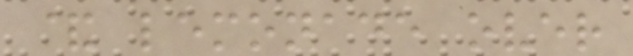& lemonade over
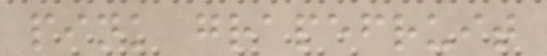pink grapefruit
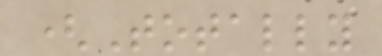(Totally
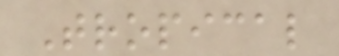Tropical
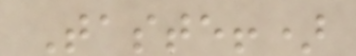Taste!)
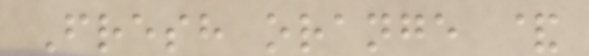Fresh orange &
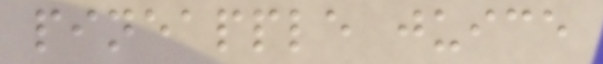pineapple juice
